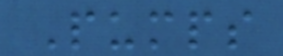Pumps
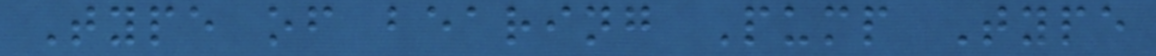Type of bearing Pump Type
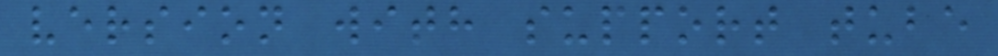version with support tube
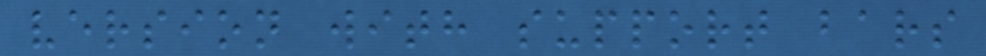version with support bars
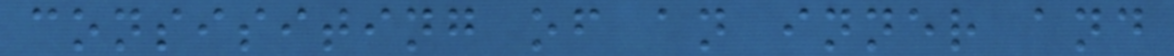consisiting of an inner and
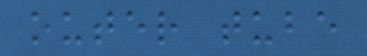outer tube
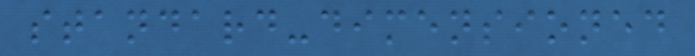standard-dimensioned
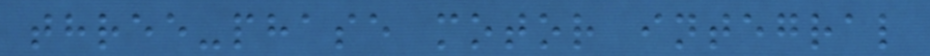three-phase motor integral
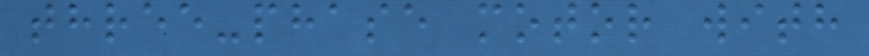three-phase motor with
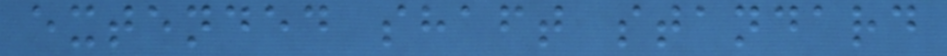extended shaft standard
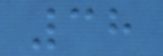38
